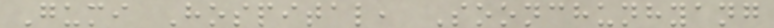Gumi Hospital, Soonchunhyang
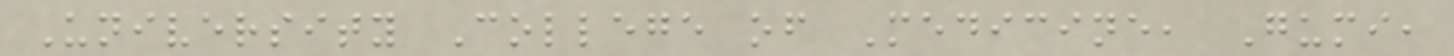University College of Medicine, Gumi,
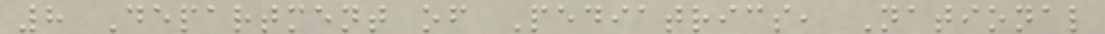8 Department of Pediatrics, National
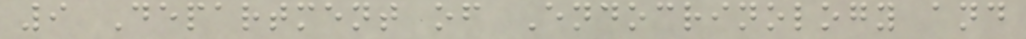9 Department of Endocrinology and
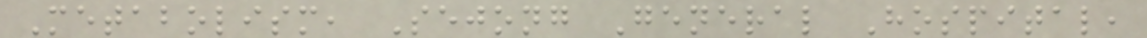Metabolism, Sejong General Hospital,
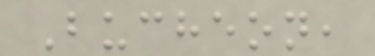Bucheon,
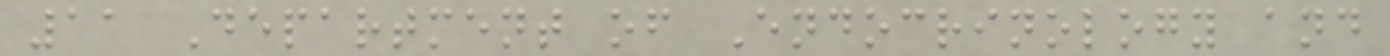11 Department of Endocrinology and
